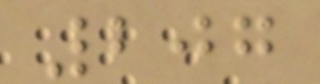207
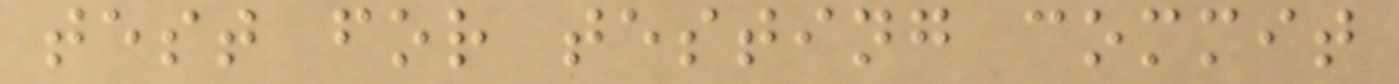test for testing commit
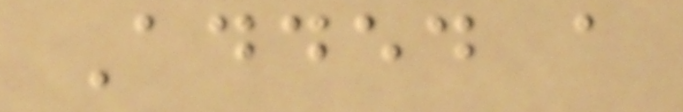Added a
